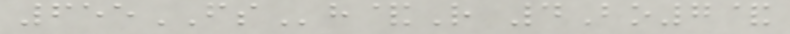655FSh&R 4Bo7&
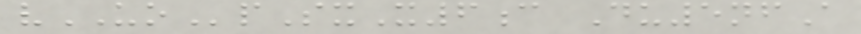vUOpSxX6c Du5nfA
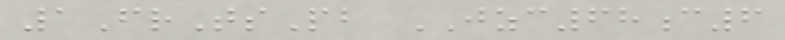1FrTsPb JZC68c6
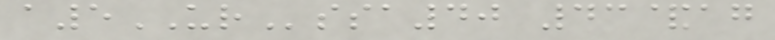a5URssa40 43&ag
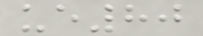ue80
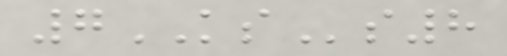7KSs8
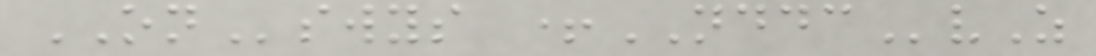ONswys +NDDCvZ
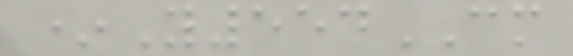*Y554CM
